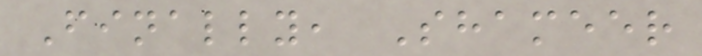Finally, Shameer
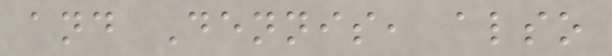and Dennis, also
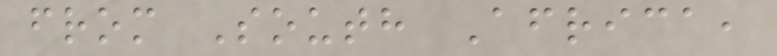from South Africa,
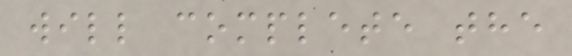will complete the
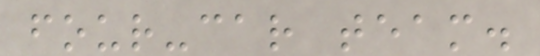four-car team.
